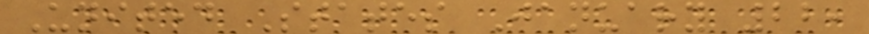United States January 22,
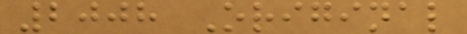2008 Original
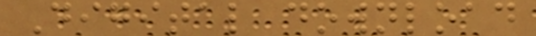Digital download
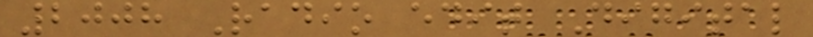2008 Radio edit Digital
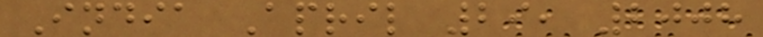India April 29, 2008
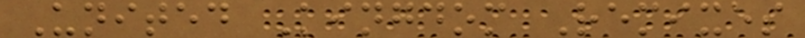United Kingdom Remixes
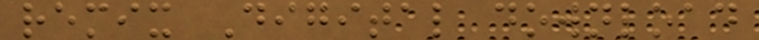remix Digital download
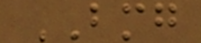BMG
